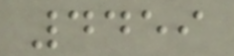4459
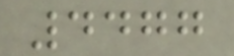4477
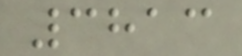3813
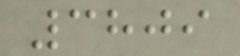3809
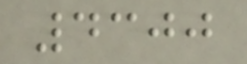4300
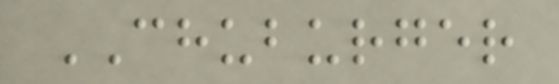CHUBURGER
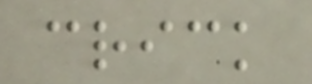crick
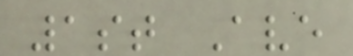1st Ave
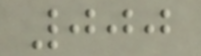000
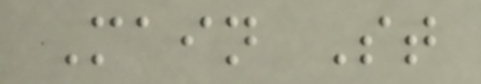Main St
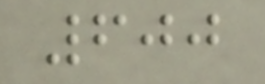600
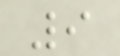9
